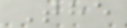The
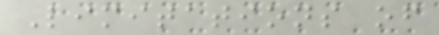Limitations of
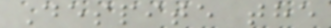Despite the
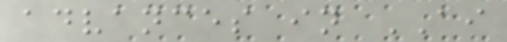advances in AI
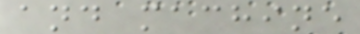and machine
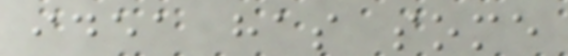idea has some
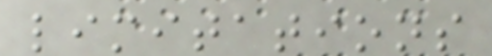limitations
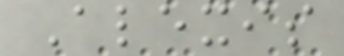Alexis
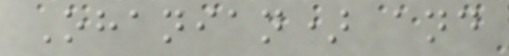Ohanian) and
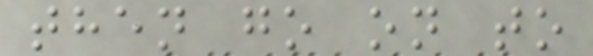then go on to
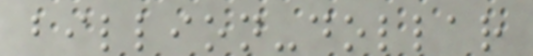billion-dollar
